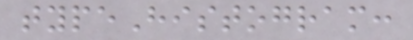typeHistogram:
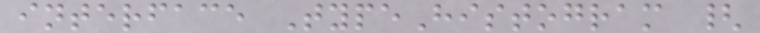interface TypeHistogram {
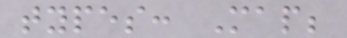types: Map;
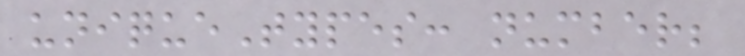uniqueTypes: number;
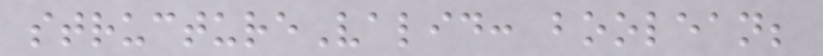structureValid: boolean;
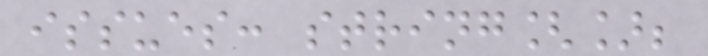issues: string[];
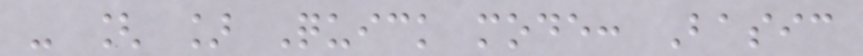- [ ] Quick mode: Basic
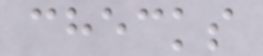checks
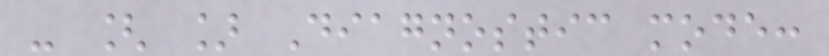- [ ] Diagnostic mode:
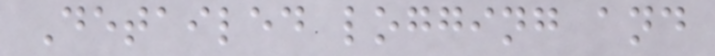Detailed logging and
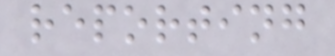reporting
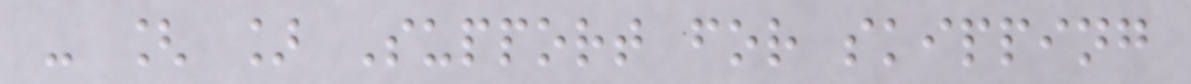- [ ] Support for skipping
